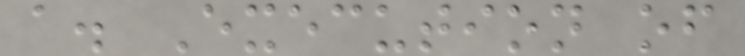a. Execution of
